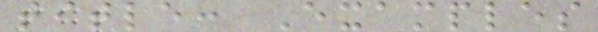title: Examples
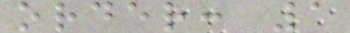order: 1
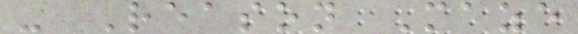- Reason Maze
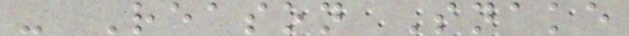- Reason Snake
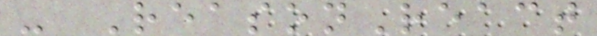- ReasonReact
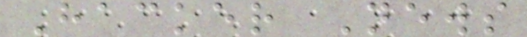Hacker News
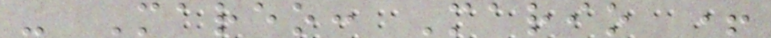- Mareo: Mario +
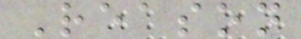Reason
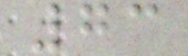73
